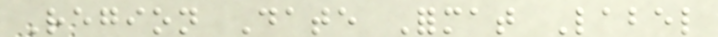Region Date Format Label
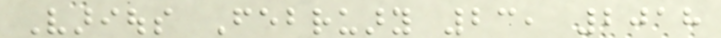Various February 23, 2018
